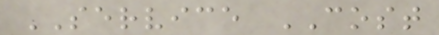SERVICE COST
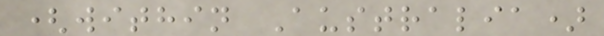(within Australia)
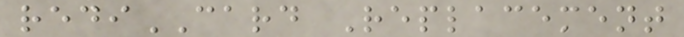rediCARD Replacement
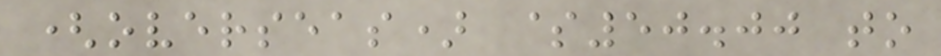(overseas) $50.00 to
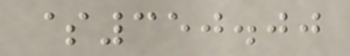$350.00
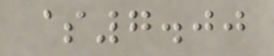$7.00
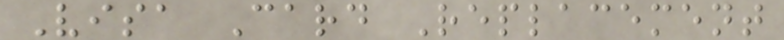Visa Card Replacement
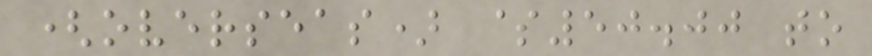(overseas) $50.00 to
